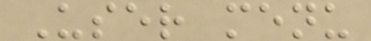User menu
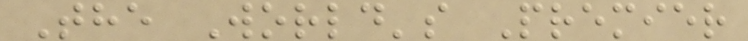The World's Premier
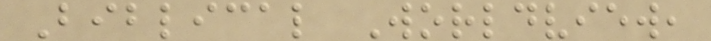Biblical Worldview,
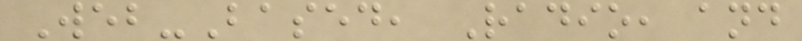Web-Based, Radio, and
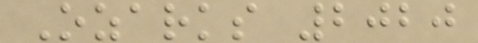Ozarks 2020
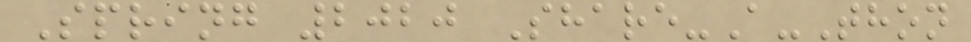Spring 2020 Share-A-Thon
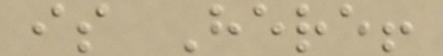is Here!
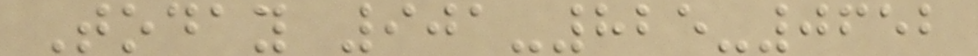Today 901-825-0652
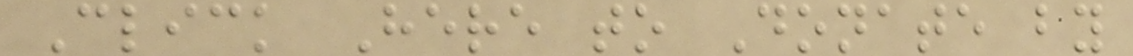Click Here to Donate by
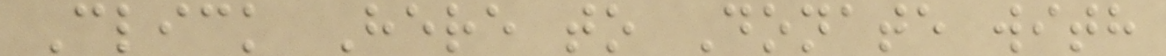Click Here to Donate with
